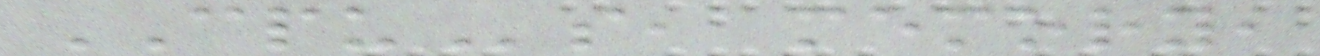CPUs, memory,
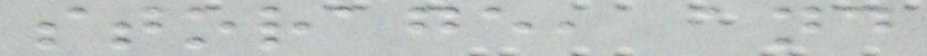storage, and
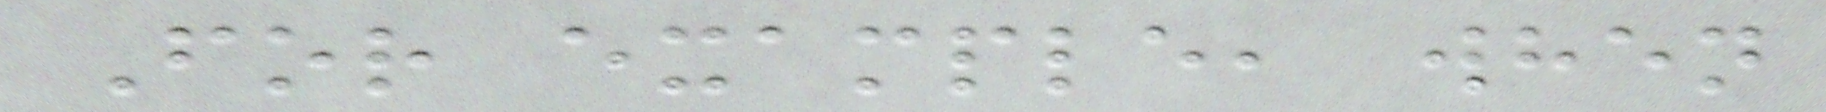For example, when
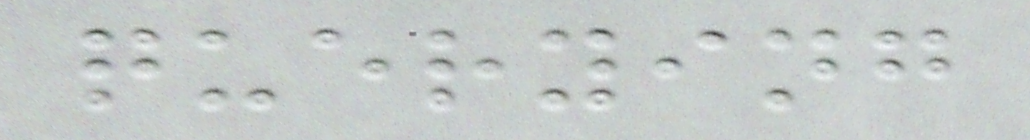querying
